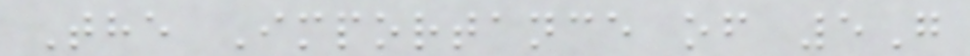The Importance of 5G
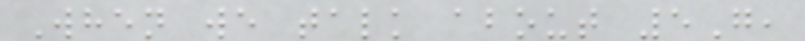When we talk about 5G,
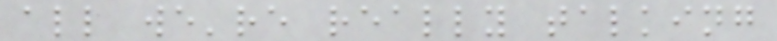all we're really talking
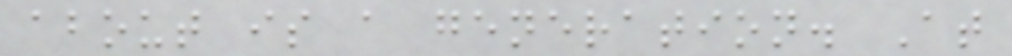about is a generation. At
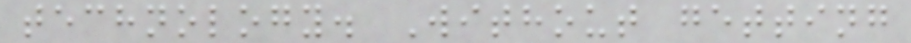technology. Without getting
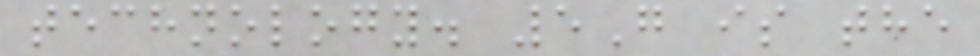technology. 5G is the
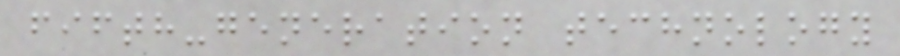fifth-generation technology
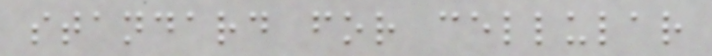standard for cellular
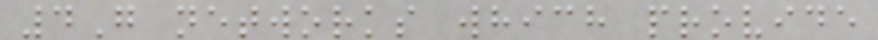4G networks which provide
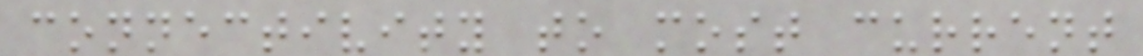connectivity to most current
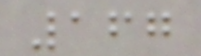167
